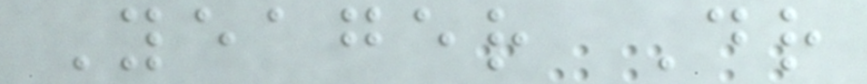Yeager Dr
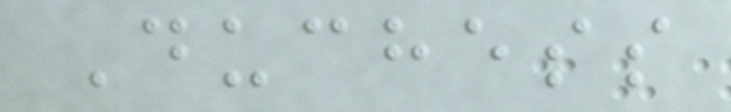Duchess
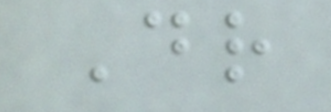Dr
